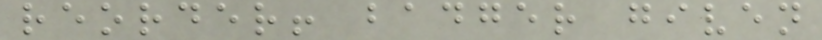reorder! badger given
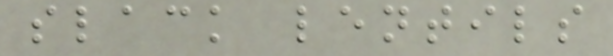slack lentils
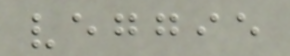veggie
